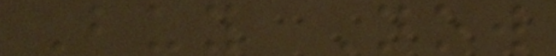Buy Now
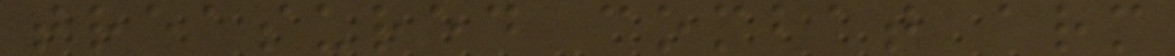treasured combat arm
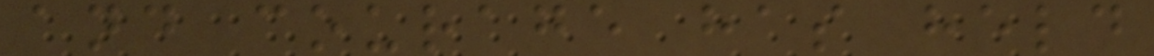and courage has held
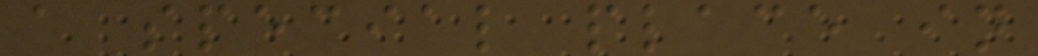a special place in
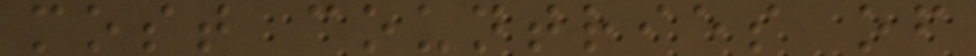most countries of
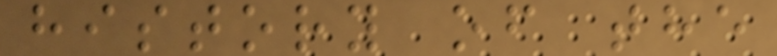history of the
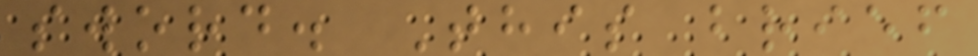sword. This brief
